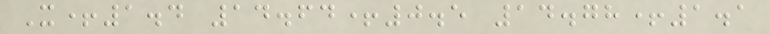X+1.4 14.64+0.5 14.78+1.1
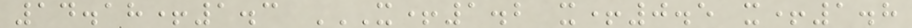14.18+1.3 X+1.2 X+0.5 X+1.8
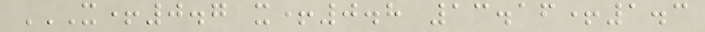X+0.7 X+0.8 13.16+1.3
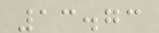13.73
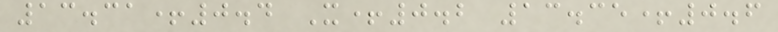13.31+0.4 X+0.2 13.35+0.6
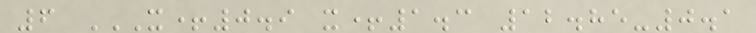6 X+0.9 X+1.3 12.85-0.1
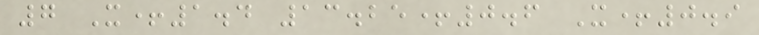7 X+1.4 13.25+0.6 X+0.9
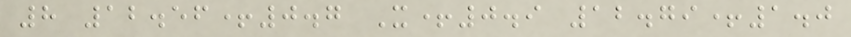8 12.56+0.7 X+0.9 12.79+1.0
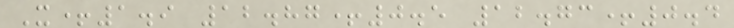X+1.9 12.87+0.5 12.73+0.4
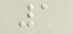1
